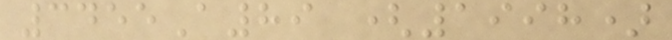3455A89 (1998)
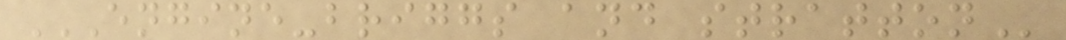ENGINE-BRIGGS AND STRATTON
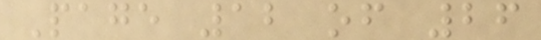Page 12 of 26
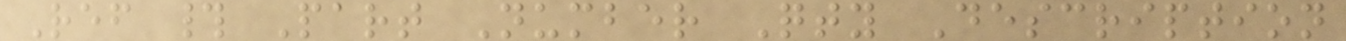Ref # Part Number Qty Description
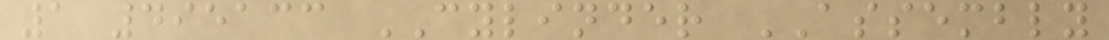1 495133 CYLINDER ASSEMBLY
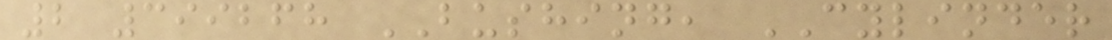2 399268 BUSHING, CYLINDER
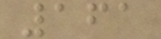161
